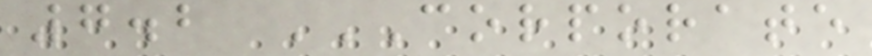7.2 CORPORATE
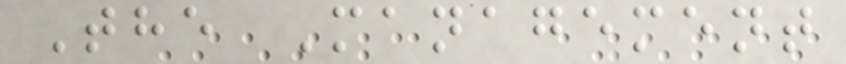The Management
